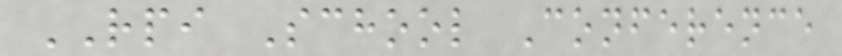RPI School Conference
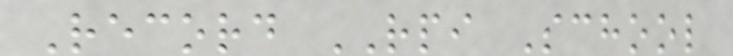Record RPI School
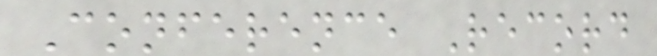Conference Record
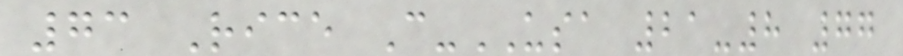73 Rice C-USA 21-8 77
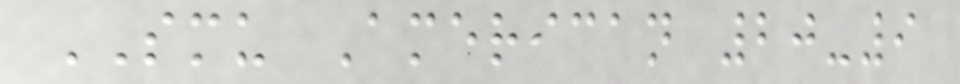SMU American 20-9
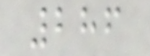286
